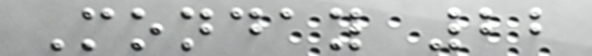Monday 22
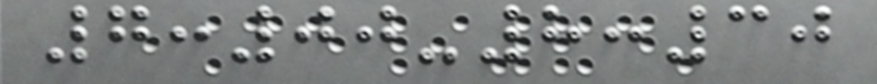7:00-8:30
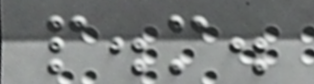p.m.
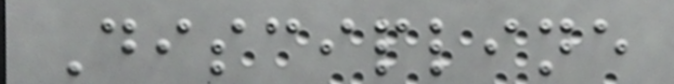Discipline
